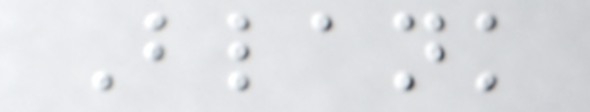Blank
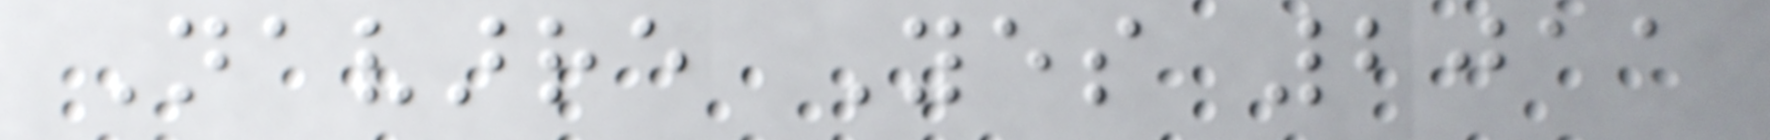Navarre Yes 2011
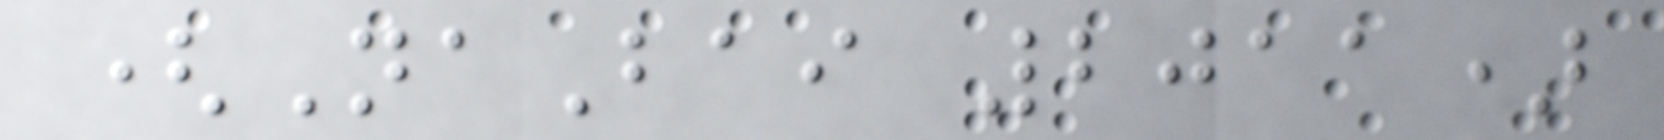(NaBai 2011)
